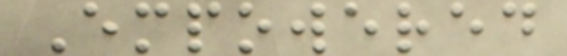Empowered
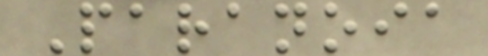Paranoia
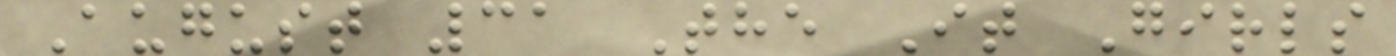August 31 The It Girls
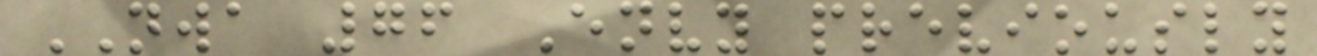NWA 76 Envy previously
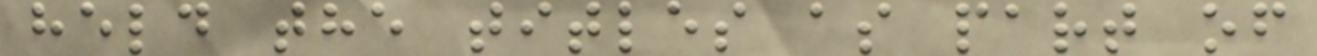held the titles as part of
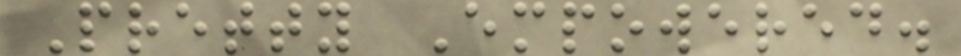Pretty Empowered.
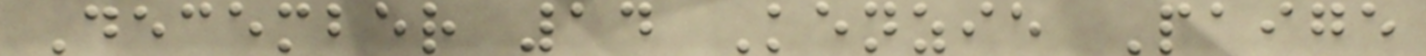December 14 Kenzie Paige
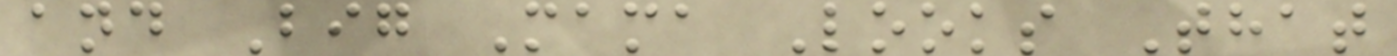and Big Mama Looks That
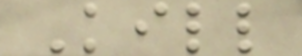Kill
